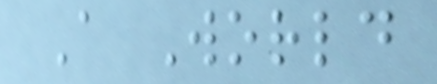A World
